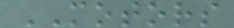MOTORS
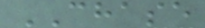CHASE
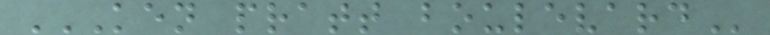KEN PRATT BOULEVARD
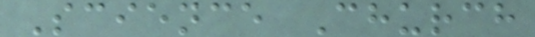Science Church
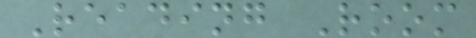Reading Room
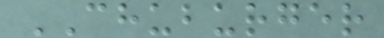CHUBURGER
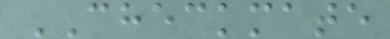CHECKMATE
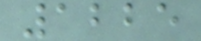1225
